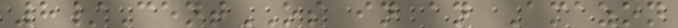8/CentOS in an Amazon
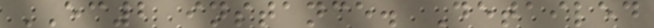EC2 instance. Detailed
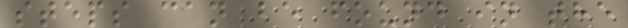steps can be found in the
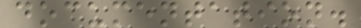documentation.
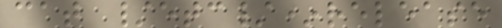cat /etc/*release
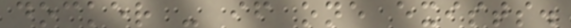docker - if one exists.
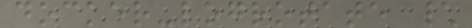docker-logrotate \
